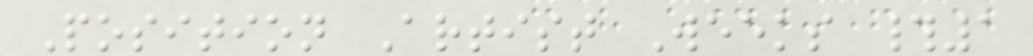Position Artist Weeks #1
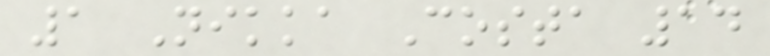1 Nikka Costa 14
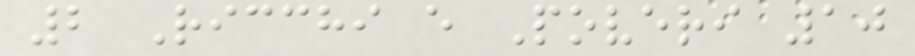2 Ricchi e Poveri 10
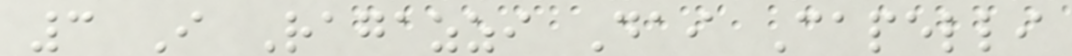3 I Ragazzi Dai Capelli
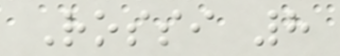Rossi 8
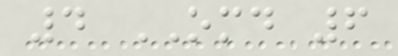4 OMD 6
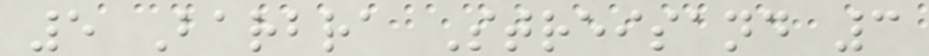5 Barbra Streisand 3
